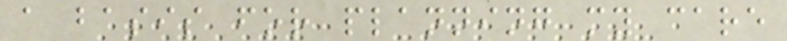a basis for planning my care
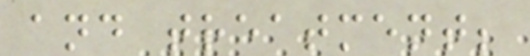and treatment;
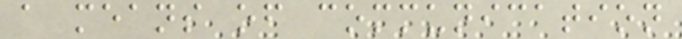a means of communication
